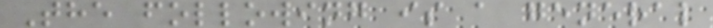The following is a general
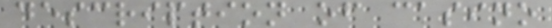description of casino
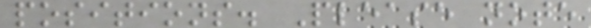positions. Please note
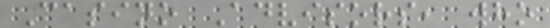Casino Advisors, who
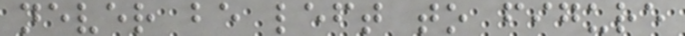never be left to figure
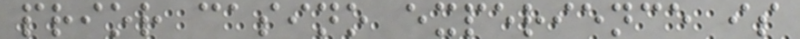prior casino experience is
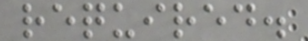required.
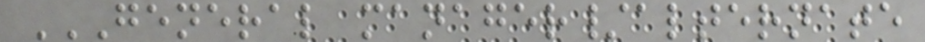GENERAL MANAGER/ALTERNATE
